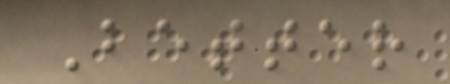Better
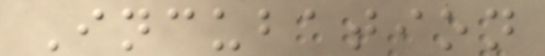Incubation
